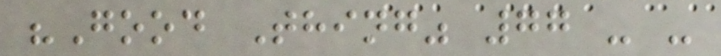"Good Thing" 77 - -
